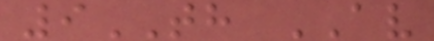9TH AV
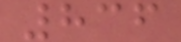836
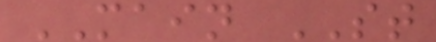MAIN ST
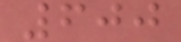600
